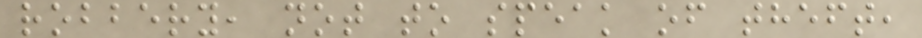robbery, not to speak of theft,
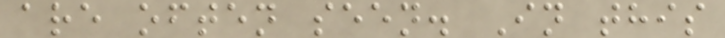are often seen. In this
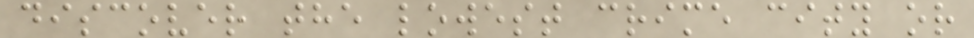discover the lowest crime city or
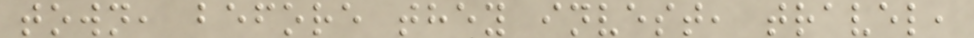town, before they invest, travel,
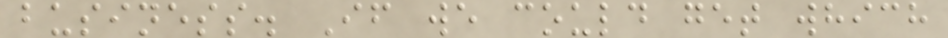business. If we could get which
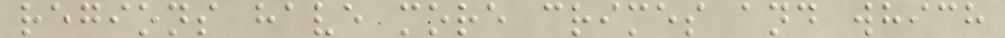regions have more crimes and which
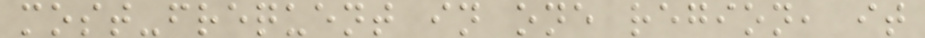most-frequent in one region, it
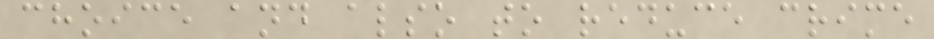choice and also to reduce crime
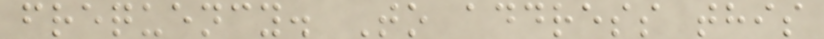frequency. To address this
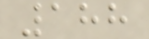188
